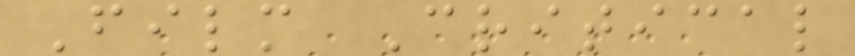Film Critical
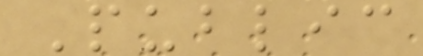Public
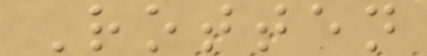Rotten
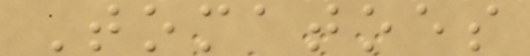Tomatoes
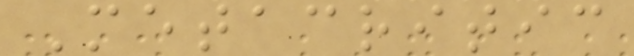Metacritic
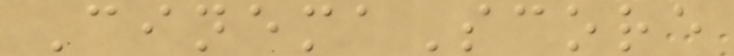CinemaScore
